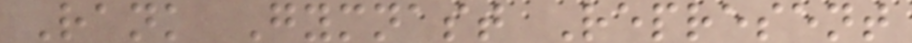Rank Gymnast Represent
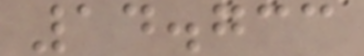14.733
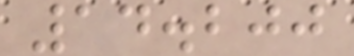14.200
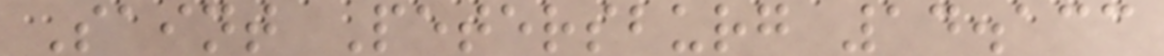Saint Petersburg 14.133
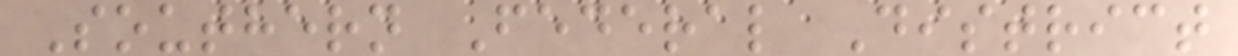Southern Federal District
